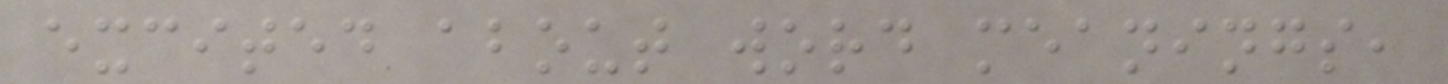excited about word meanings,
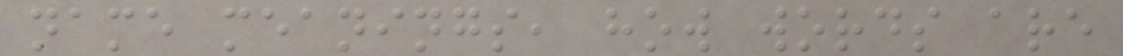name meanings, how words are
